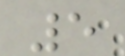5
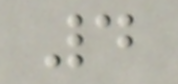4
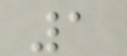1
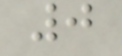0
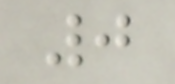0
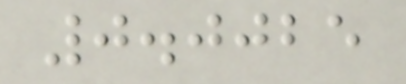0.0025
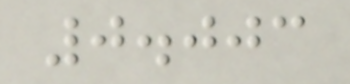0.003
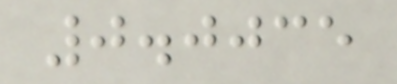0.0035
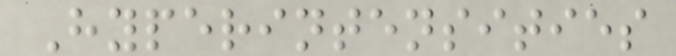Hyperintensities
